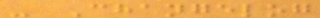- Changelog
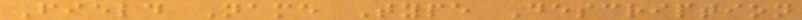Field Name Type Description
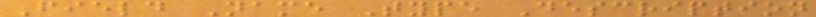Field Name Type Description
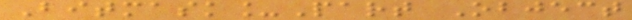Bitmask_Part Object
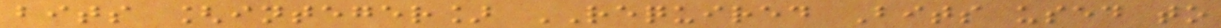bits [integer] REQUIRED Bits used to
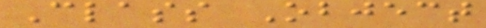Class Object
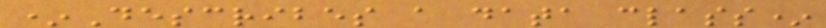*Describes a data class*
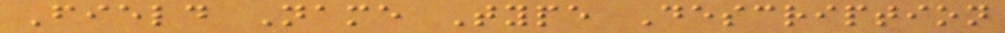Field Name Type Description
